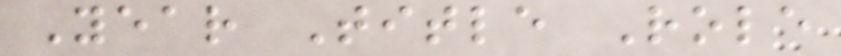Year Title Role
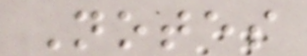Notes
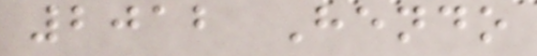2012 Hendo
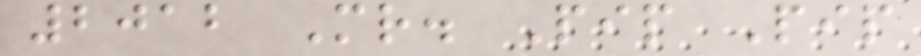2012 Mr. Pip Pip
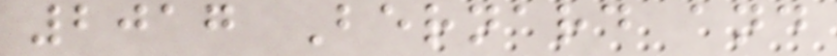2017 Bernard and
